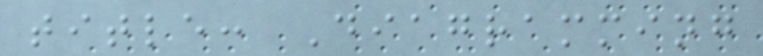title: Diagramming
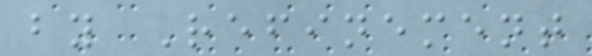by Refinement
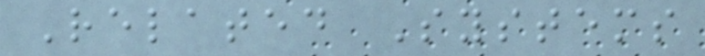Related Systems
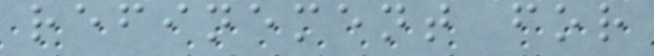refinement for
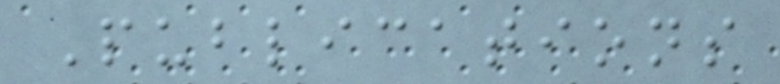Publications
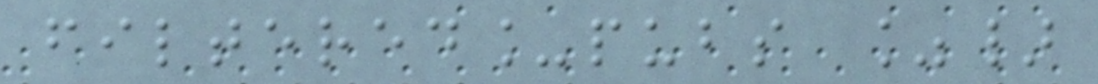filtered_pubs %}
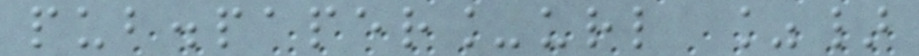pub.paper_url %}
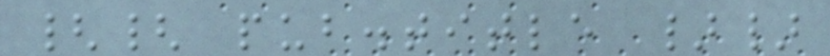{{ pub.title }}
